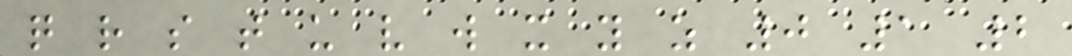q r s t u v w x y z 0 1 2
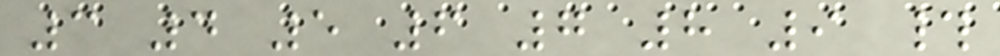3 4 5 6 7 8 9 #
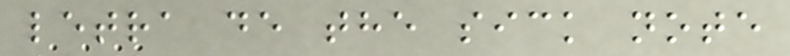letra de the sick note
